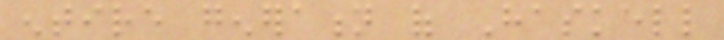entire generation of Haskell
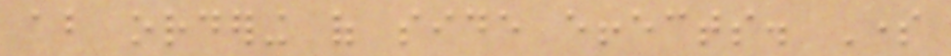about ordering of side effects. Some
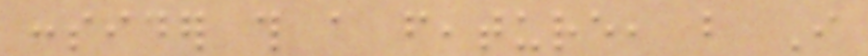consider this a feature, but I
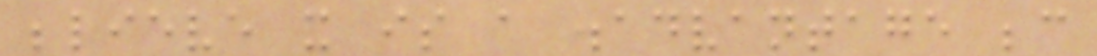believe it is a disadvantage because
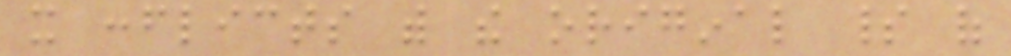it conflicts with the original spirit of
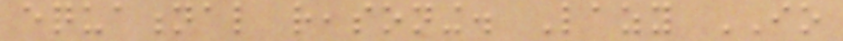equational reasoning. Lazy IO
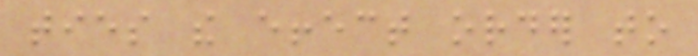ties the effect order to
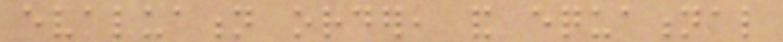evaluation order, and equational
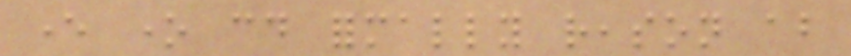ever one could formally reason about
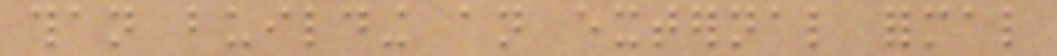than building an external formal
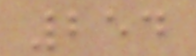254
